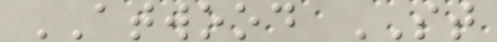ATWOOD ST
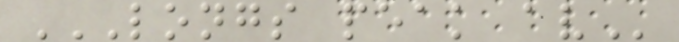LONGS PEAK AV
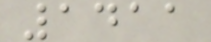1411
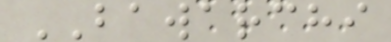BAWARCHI
